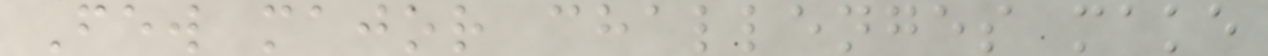Few major challenges make
